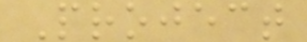Project
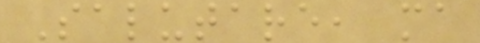Salutare, ma
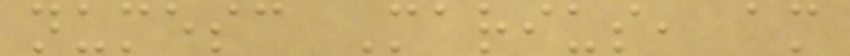numesc Marius, am
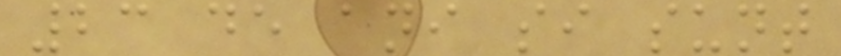23 de ani si sunt
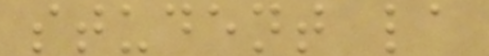student la
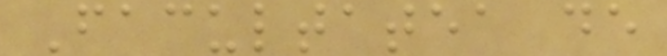Facultatea de
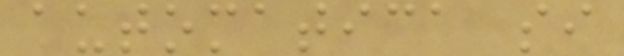automatica si
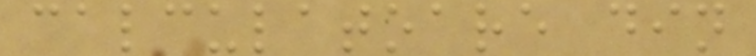calculatoare din
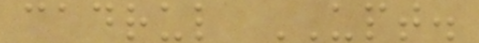cadrul UPT.
